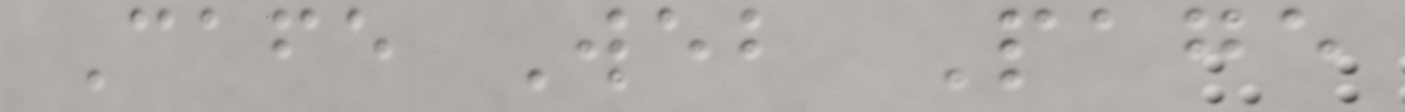Cafe Web Page
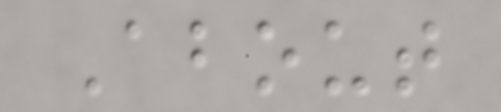About
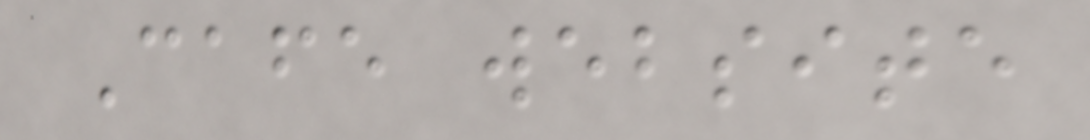Cafe website
